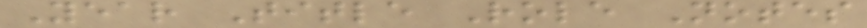Year Title Role Notes
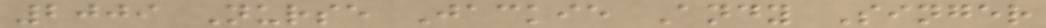2009 Nurse Jackie Andy Singer
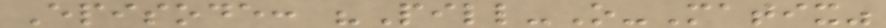Episode: "Pill-O-Matix"
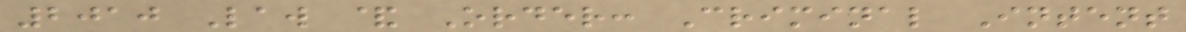2010 Law & Order: Criminal Intent
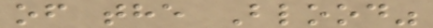of the Blood"
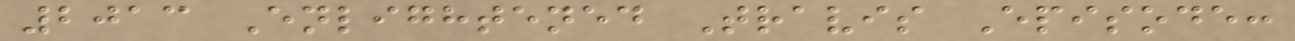2013 Enlightened Travis Episode:
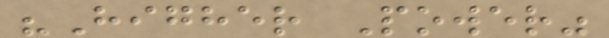"Higher Power"
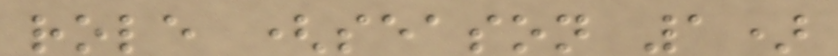role (season 1)
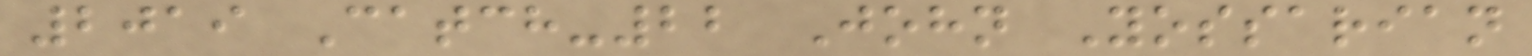2019 Catch-22 John Yossarian
